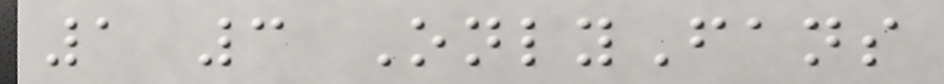1 3 OnlyFans
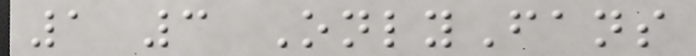1 3 OnlyFans
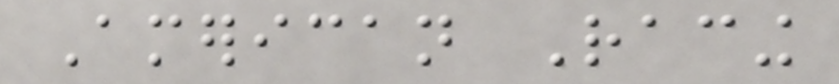American Racing
